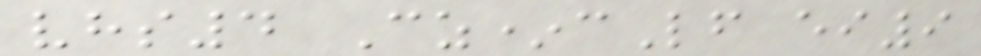vhs4 Cz*cLf ei9
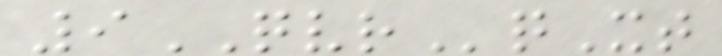9QVRqXt
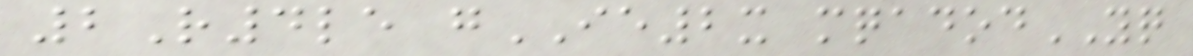2R4le gIE2x mqadodYQ
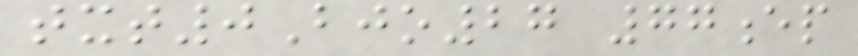txt0Bjo27 77ep
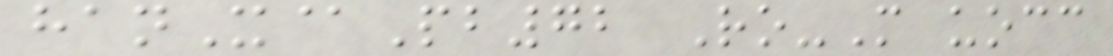hanX@Pb72 Ro-M uocc
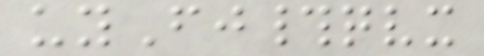uyFj#qvx
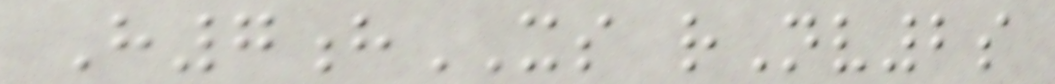H7hXS rNv2s
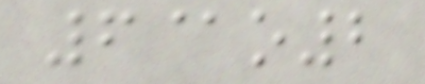6@o2
